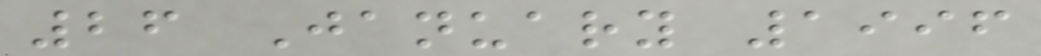26 January 1996
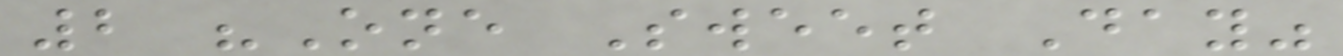2 "One Sweet Day"
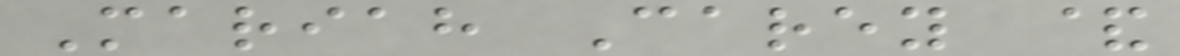Mariah Carey &
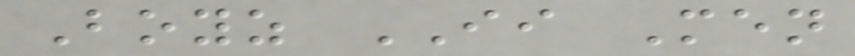Boyz II Men
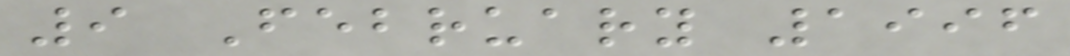9 February 1996
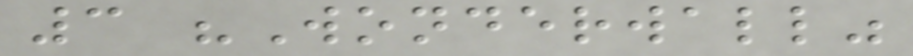3 "Wonderwall"
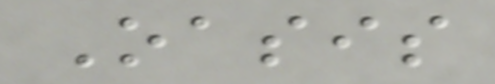Oasis
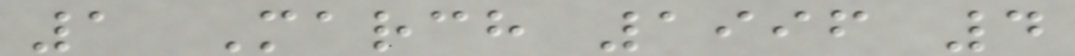1 March 1996 4
